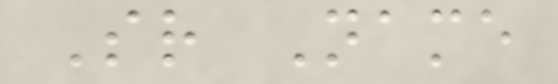Sr Name
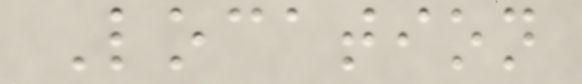Location
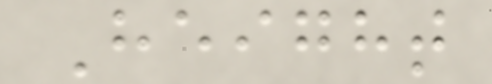Height
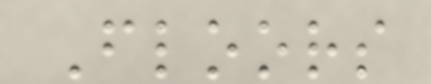Floors
